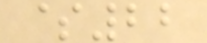$22
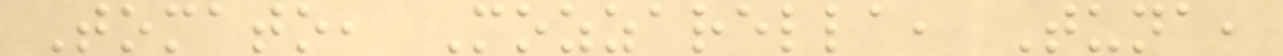Tomato, Mozzarella, Tuna,
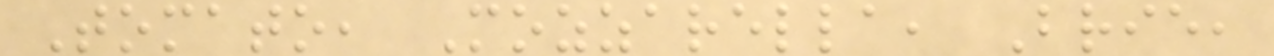Tomato, Mozzarella, Brie,
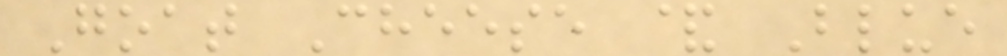Goat Cheese & Blue
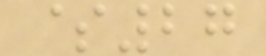$27
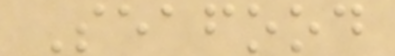Seafood
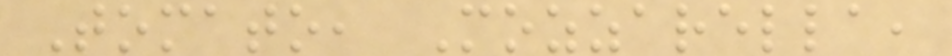Tomato, Mozzarella,
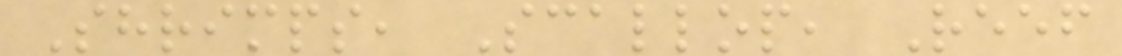Shrimps, Scallop, Reef
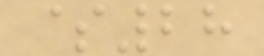$28
